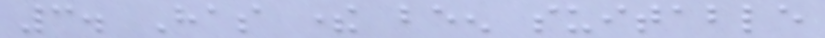3. Has there been suitable
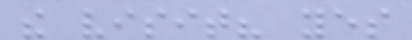the visit? yes
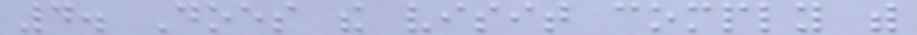4. Does the visit comply with
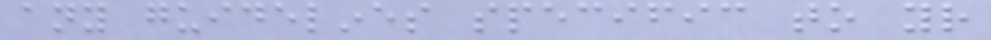any guidelines specific to your
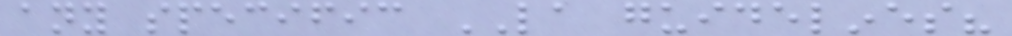any specific LA guidelines?
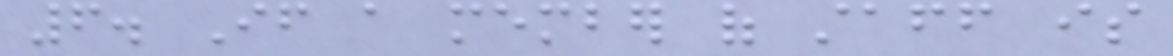6. If a member of staff is
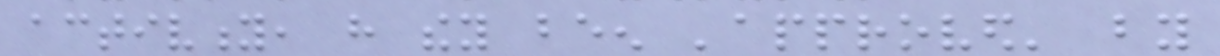activity, have they been 'approved' by
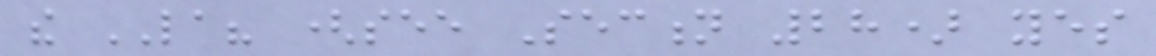the LA? (see Section 28) yes
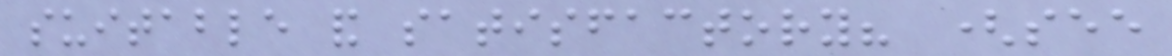suitable and satisfactory? (see
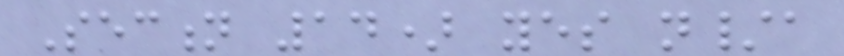Section 14) yes n/a
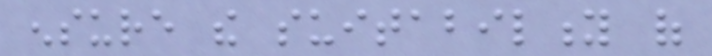ensure the suitability of
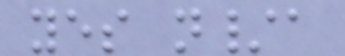yes n/a
